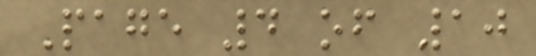Page 4 of 10
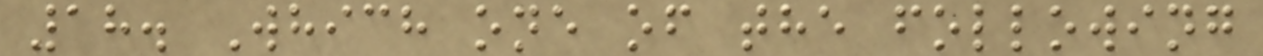18. Which one of the following
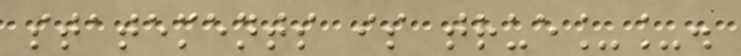statements is true__.
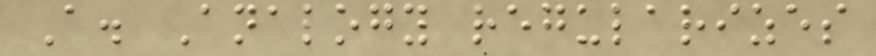A. Analogy regularizes
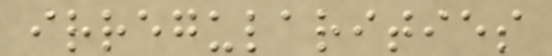irregularities
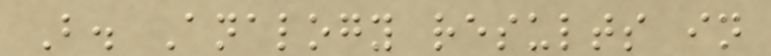B. Analogy results in
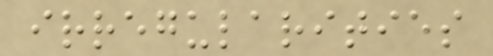irregularities
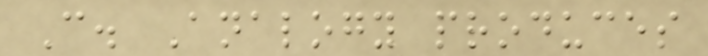C. Analogy produces
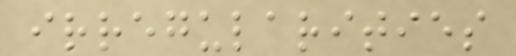irregularities
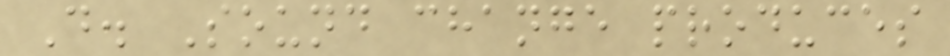D. Sound change produces
